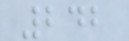242
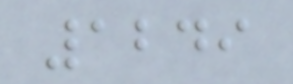1249
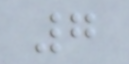7
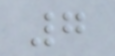7
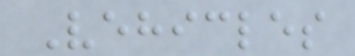Vehicles
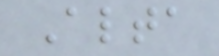Alta
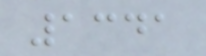1341
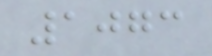1073
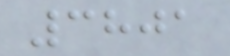3801
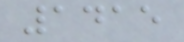1415
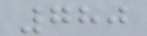780
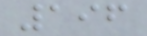196
